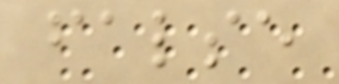false
